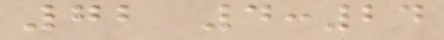72 4:24
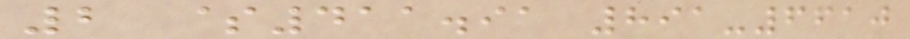2 $411.91 891-6610
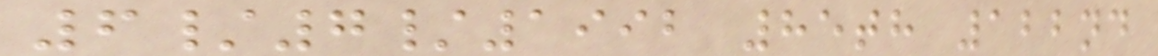6/7/1992 85th 122nd
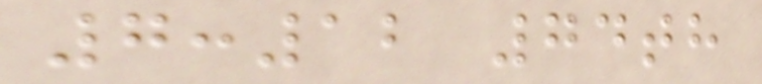7:12 74th
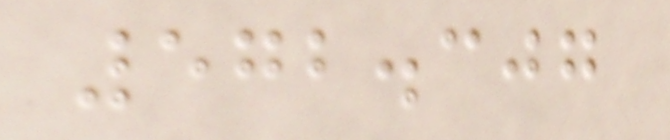572.307
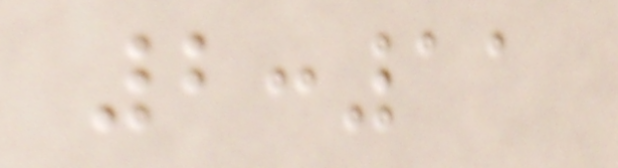2:11
